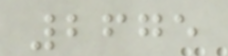2675
